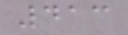413
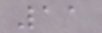11
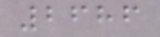2686
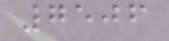7506
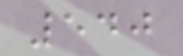540
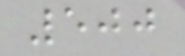500
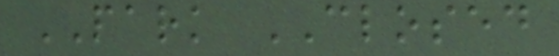PARK CLOSED
